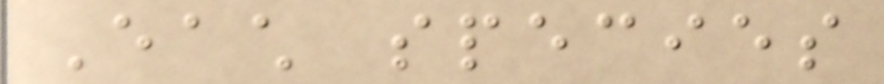Each species
